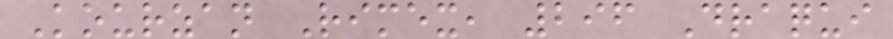Kourzan Rimex, 296 Draqui
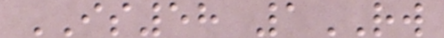IS58 1RW
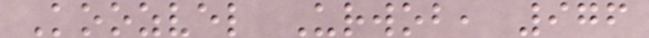Koozvel Urwob, 976
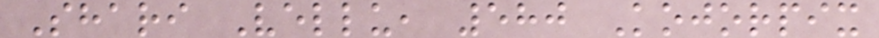Shari Vellu, 580 Kojorpix
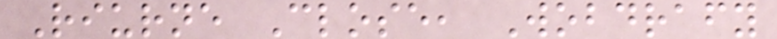Riurne Close, Wobdrafy
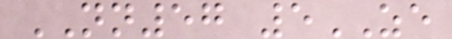NN57 5ZE
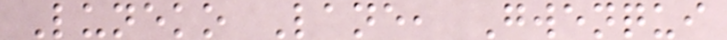Luneko Lane, Gwenqui
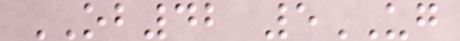OB42 5UG
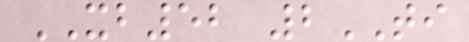XB52 2TI
